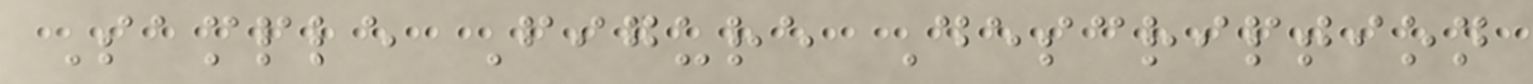Sample Figure Description
